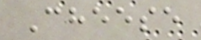Cheese
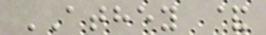ATHEY &
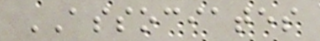ASSOCIATES
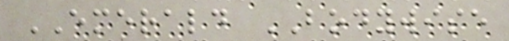EMERALD BODYWISE
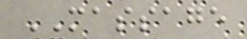MASSAGE
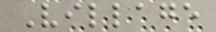Village
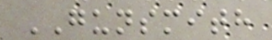GUNSMITH
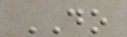DO
